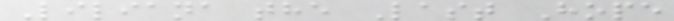Liliana the Last Hope
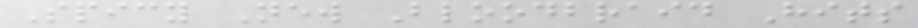Spicy New Bloodbraid Hits
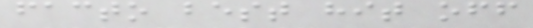facto best hit off
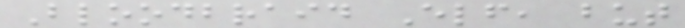Bloodbraid Elf, but
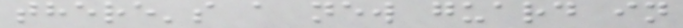there's a new guard in
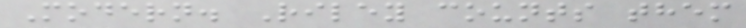Modern. Riley counts them
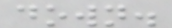down.
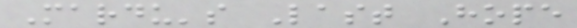Mardu's Last Hope
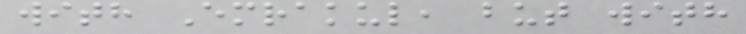with Emrakul, but with
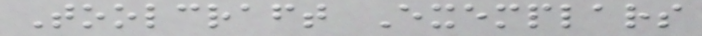Toolcraft Exemplars
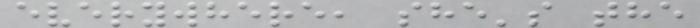everywhere, she's the
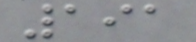191
